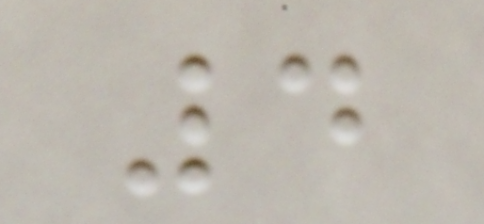4
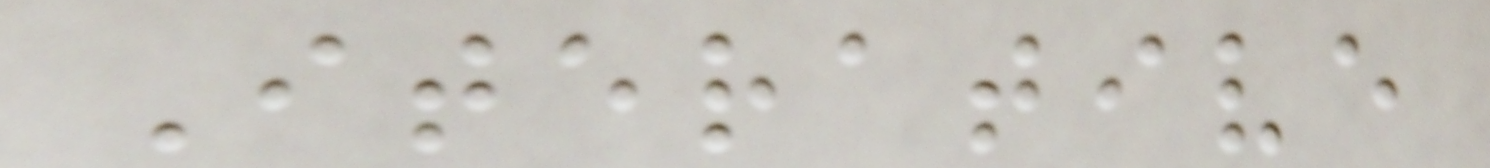Iterative
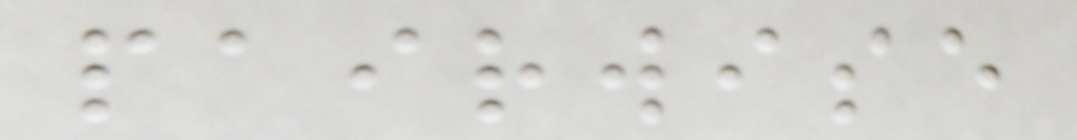pairwise
